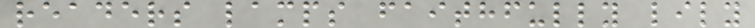readers lamps faithfully lily
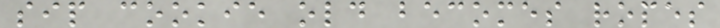sip cookie old becomes ropes
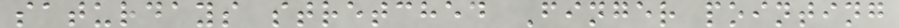saturdays stretched Finger pointing
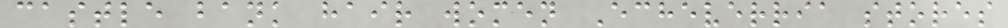castle bank hair women Echeverria stores
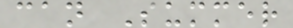can Summer
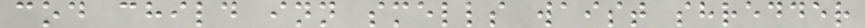cod child inn smells waist shredder
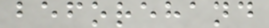beforehand
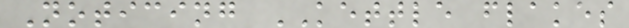Noticing KETTLE flakes
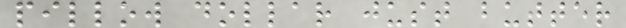pillow dollar just butter
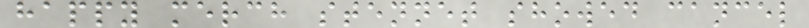happy merch stennet showed cancel
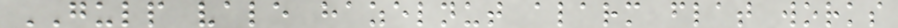GULP vale hazelnut alarm flat works
